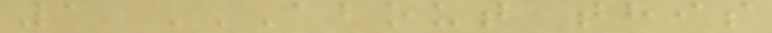1 ABOUT THIS
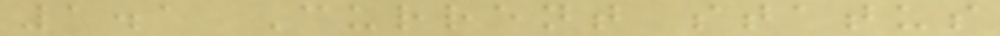1.1 Current status
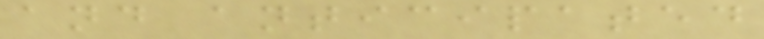and anticipated
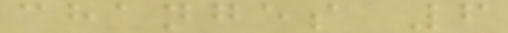changes 6
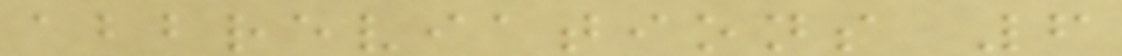abbreviations 6
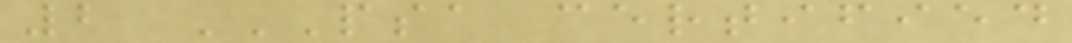2 PSA CERTIFIED
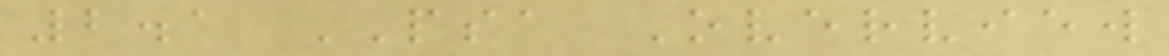2.1 PSA Overview
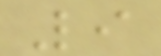9
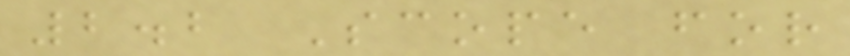2.2 Scope for
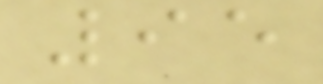95
